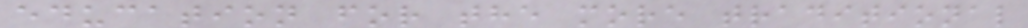education for the more traditional
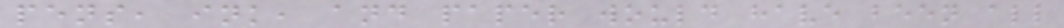pens, ink, and paper would have been all
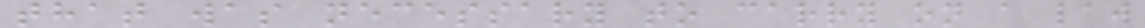that was necessary to carry on a law
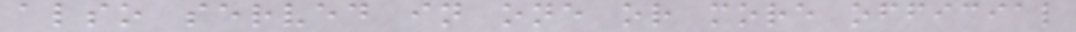also served in one or more official
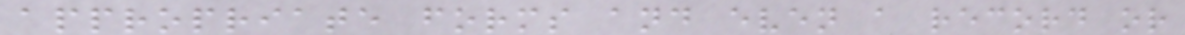appropriate forms and even a record or
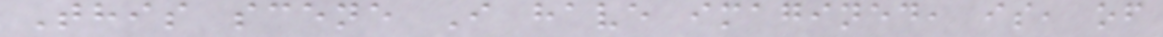This scene I have imagined, is, of
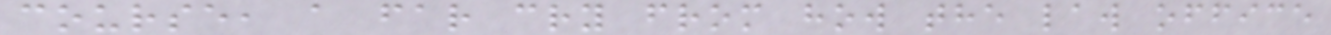course, a far cry from how the law office
